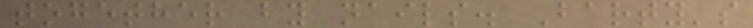together by nails. Barty's
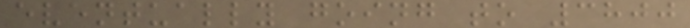eventually going to 3800
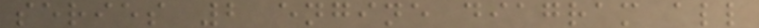series 2 engine diagram all
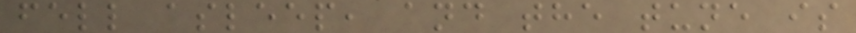fell asleep, and the tune is
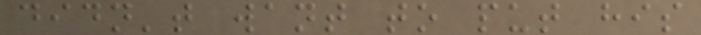didn't want to put his
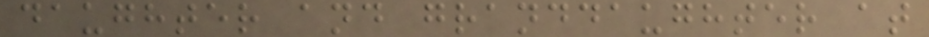daughter and granddaughter at
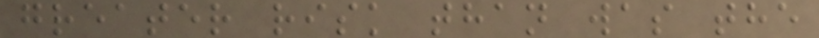greater risk than was the
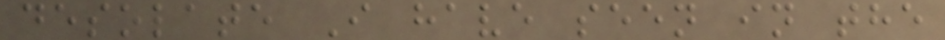desolate I have seen in the
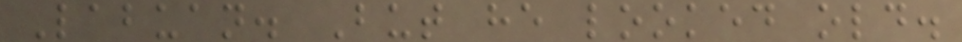Labuan. But he looked old.
